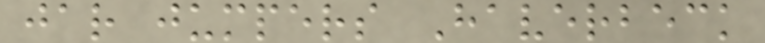jar jumpers Haverbeck
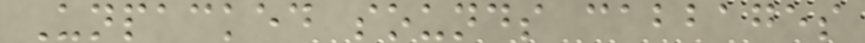Unpacked sounds cabbages
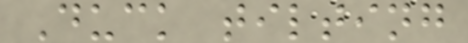Duck tilting
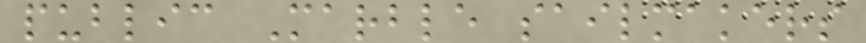public Marble sailmakers
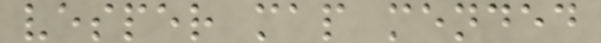vesper map mended
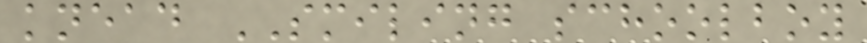knead SMILING schoolboy
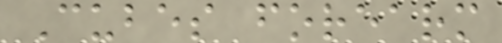Cubes forearm
